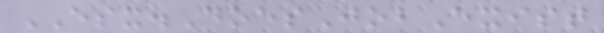ESX.DoesJobExist
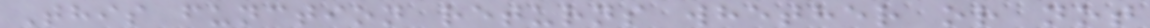This function returns whether or not
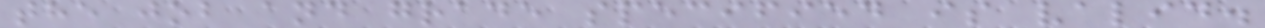the job and grade specified is valid.
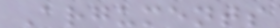Arguments
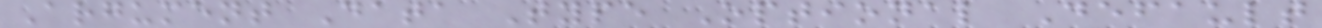Argument Data Type Optional Default
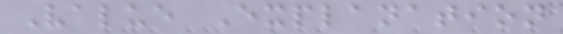Value Explanation
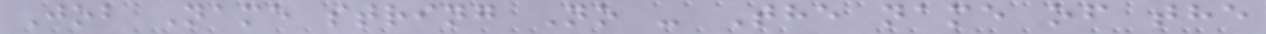Job Name string No - The name of the
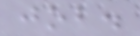job.
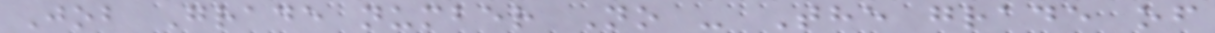Job Grade number No - The grade of
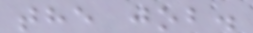the job.
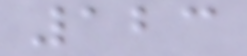123
